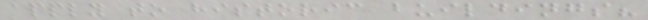apply to historic buildings?
